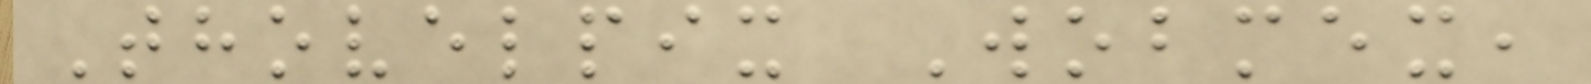Thovelpix Wobmex,
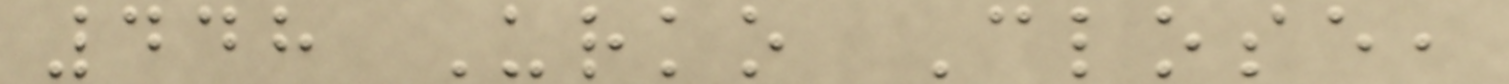448 Urko Close,
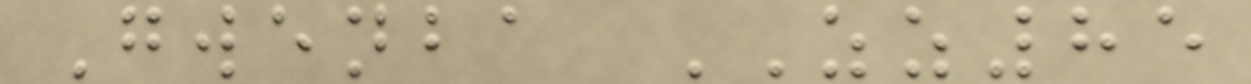Gwenba ZZ85
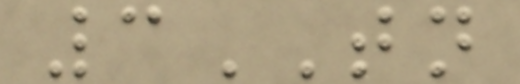3TN
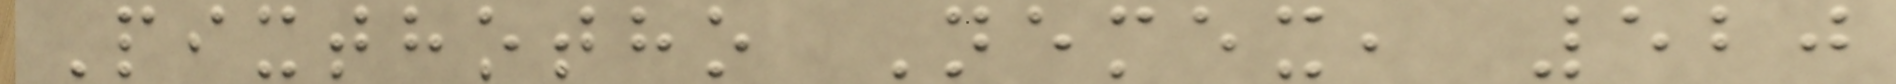Pixthotho Nemex, 520
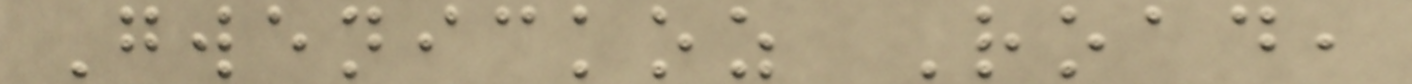Gwenickoz Road,
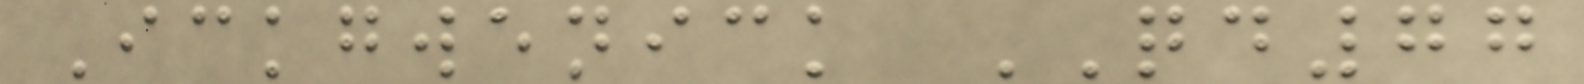Ickgwenick QD77
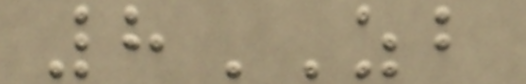8ZB
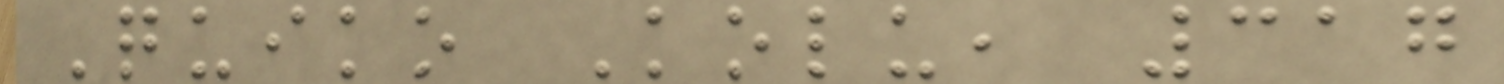Quiko Kolu, 317
